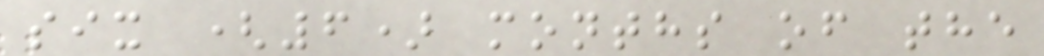six (6) months of the
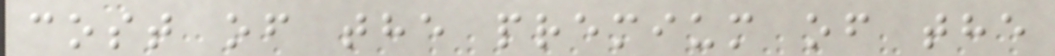cost of the premium of the
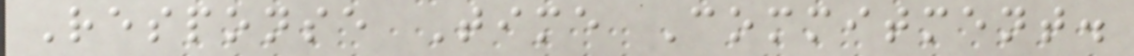Response Time Commitment.
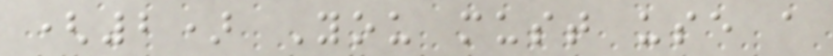(2) You must use a
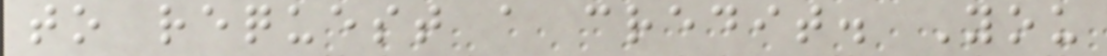to request a credit. You
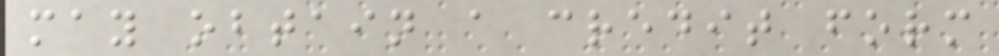may obtain a credit form
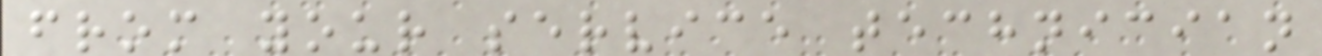from your service technician
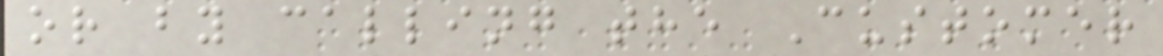or by calling the Customer
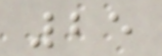25
